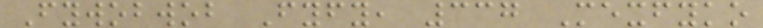Fywobwob Fyfy, 337 Mexfyko
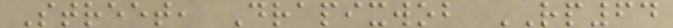Street, Drapixwob RP64
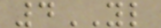4YL
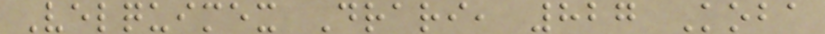Velquimex Drari, 827 Koba
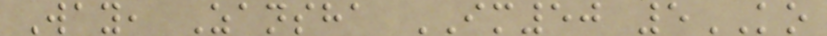Way, Zansha IM50 5KO
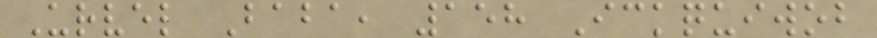Urvel Baba, 158 Ickquiwob
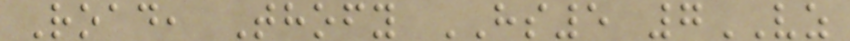Road, Thofy HS5 7VZ
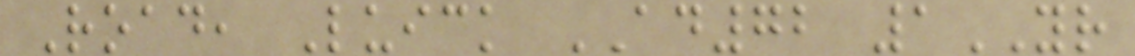Road, Luick AD72 1YR
